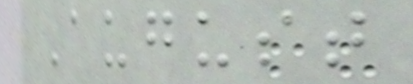August
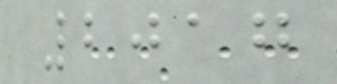2017
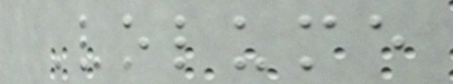Volume
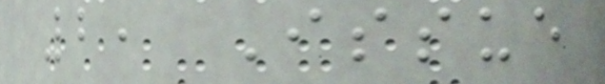2, Issue
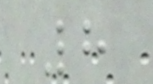8
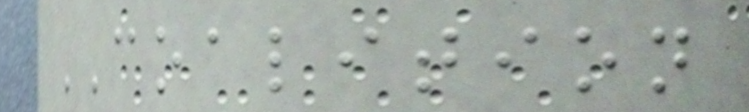COALITION
